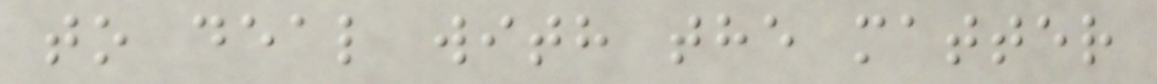to deal with the matter
